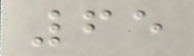65
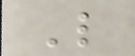L
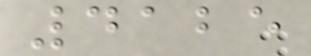4125
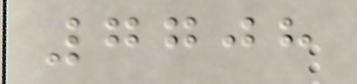7708
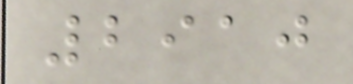2910
